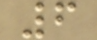6
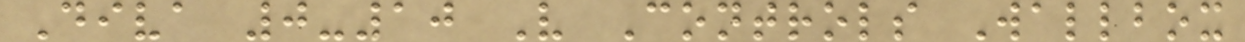Diva 0-10 V Controls Wallbox
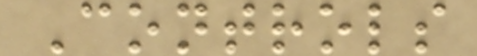Controls
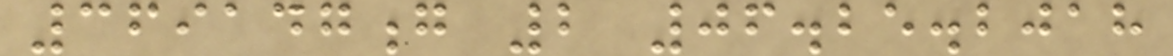369147g 2 06.25.2018
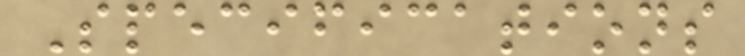Specifications
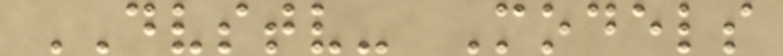DVSTV- Models
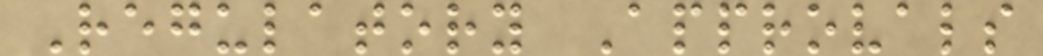Regulatory Approvals
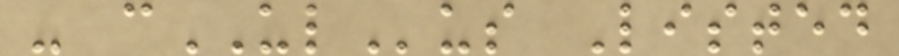- cULus Listed
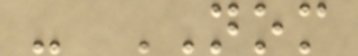- NOM
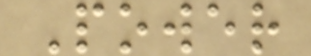Power
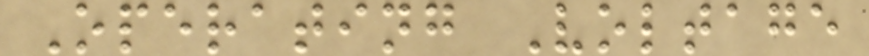Operating Voltage
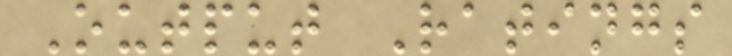Output Ratings
